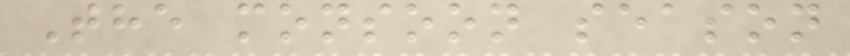The monsoon season
